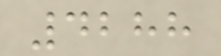4288
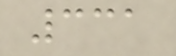331
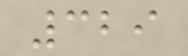329
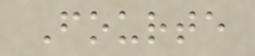Fourte
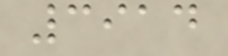3914
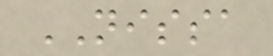NISSA
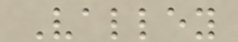Valley
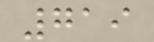719
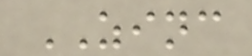ZINC
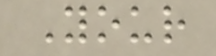Your
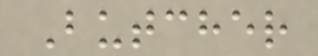Butcher
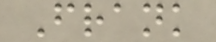Frank
